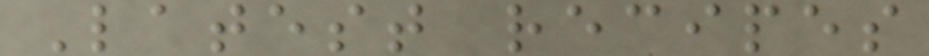Latest recipes
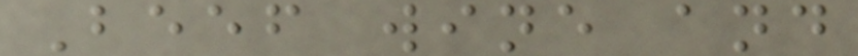Beef wine and
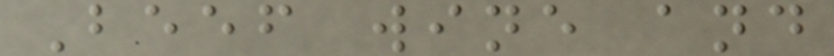Beef wine and
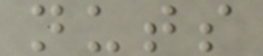nuts
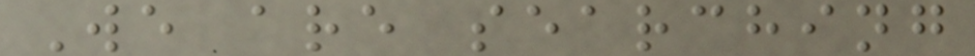We are searching
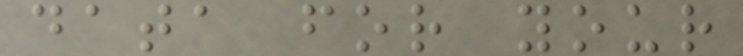data for your
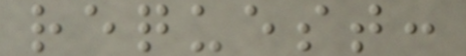request:
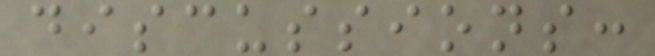discussions:
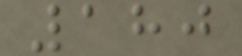180
